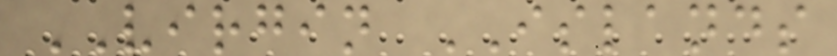VIRGIN ISLANDS
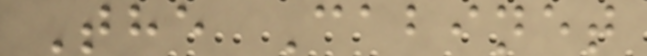The Cabinet
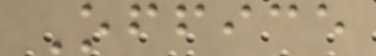Office
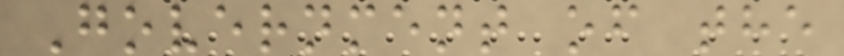Government of the
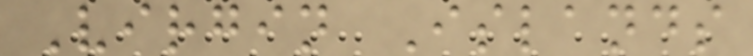Virgin Islands
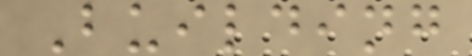Building
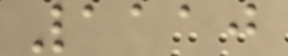1110
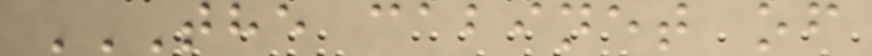THE CABINET OF
